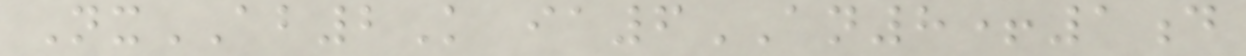NxAB2K ia6AN8+1d
